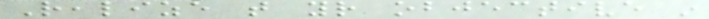Realize that your objective in
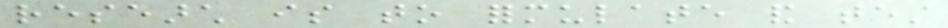research is to formulate and test
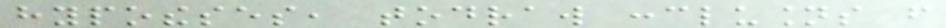hypotheses, todraw conclusions from
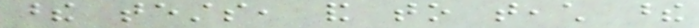these tests, and to teach these
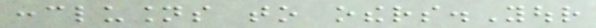conclusions to others.Your
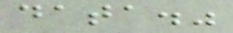data."
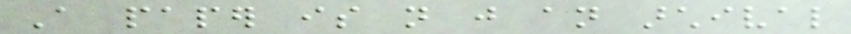A paper is not just an archival
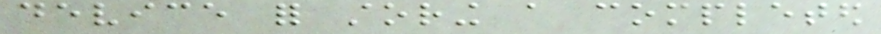device for storing a completed
